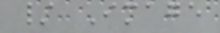/ Image
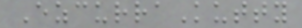EzcurraKutty
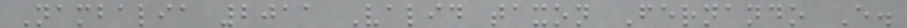Nambalia 2011 Valid taxon Fernando E.
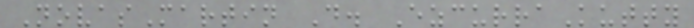NovasMartin D. EzcurraKutty
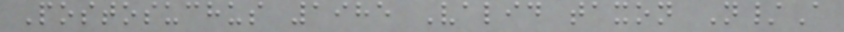Postosuchus 1985 Valid taxon N/A
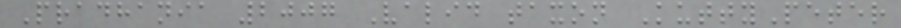Pradhania 2007 Valid taxon KuttyPeter
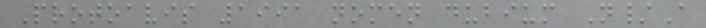Protoavis 1991 nomen dubium N/A
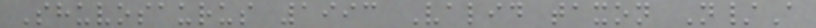Shuvosaurus 1993 Valid taxon N/A
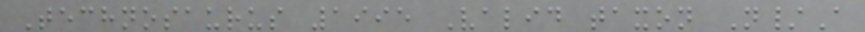Technosaurus 1995 Valid taxon N/A
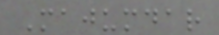Majumdar
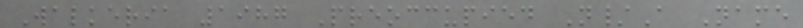Walkeria 1987 Preoccupied N/A Name
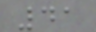41
